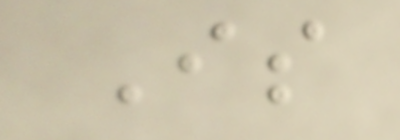Is
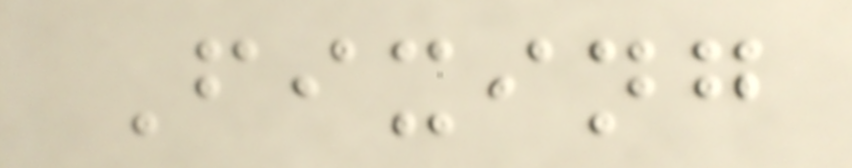Fixing
